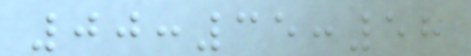00:35:58
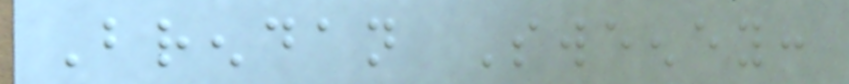Brendan Sweeney:
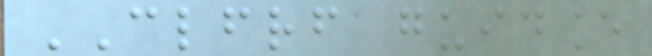CLFRF guidance
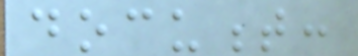document:
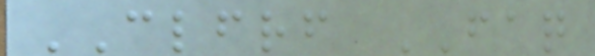CLFRF FAQ
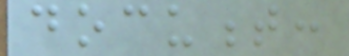document:
